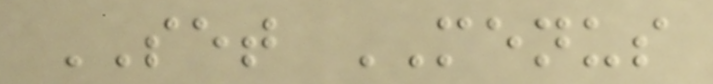SET MENUS
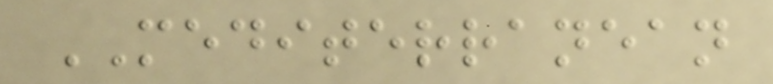MEDITERRANEAN
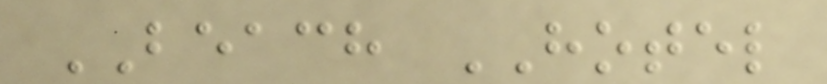BEACH HOTEL
